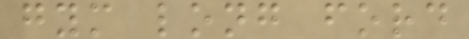gym long ford
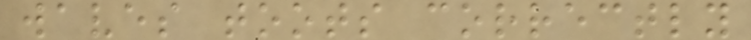waves toots correctly
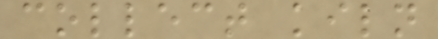collect kiln
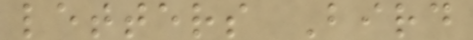letters Bird
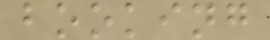booking
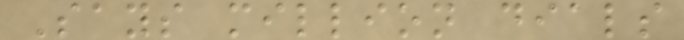Says million dials
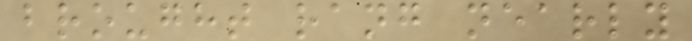brought rang nearly
